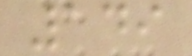149
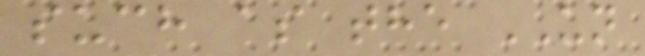such as the UN
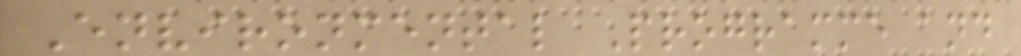Environmental Programme and
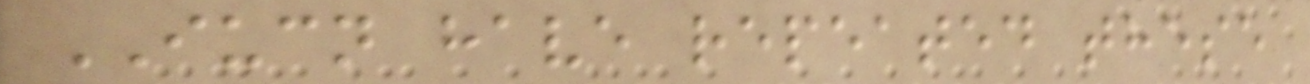IUCN have repeated these
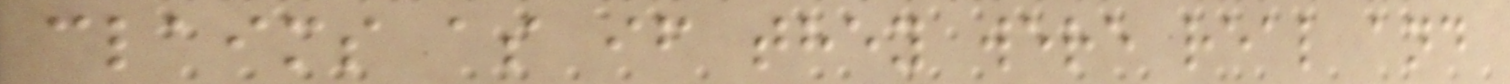claims as if they were real and
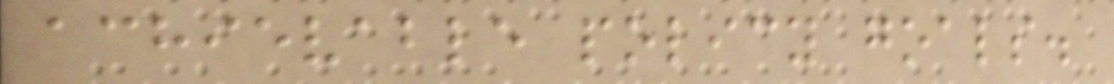achievable policy goals.
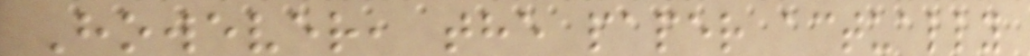However, the paper actually
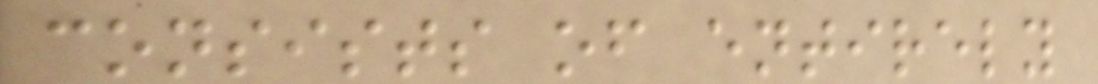consists of entirely
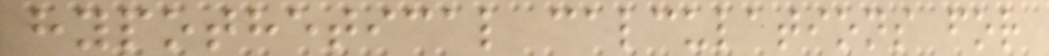hypothetical calculations for
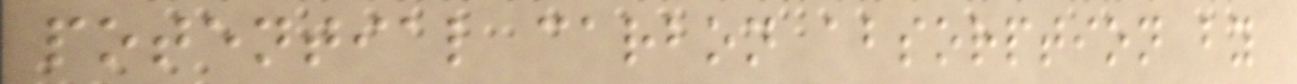potential carbon absorption by
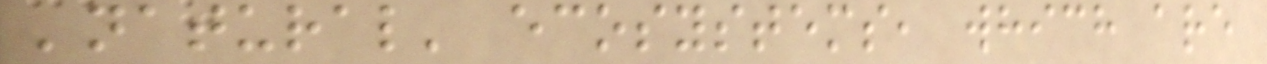'natural' ecosystems, which are
